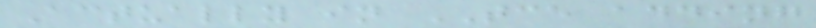Actually in TCE adding
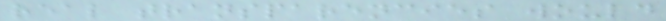real transparencies would
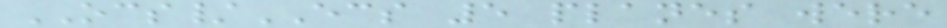OCS/ECS 5 planes were
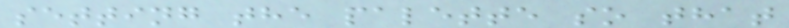setting the palette so that
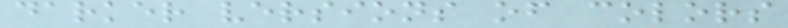darker versions of colors
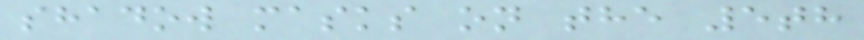shadow masks on the 5th
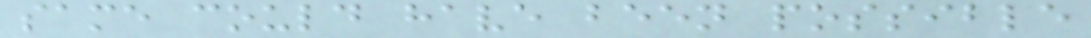same could have been possible
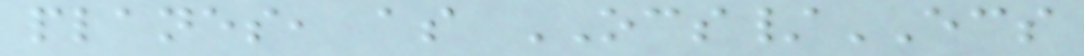planes, as OCS/ECS
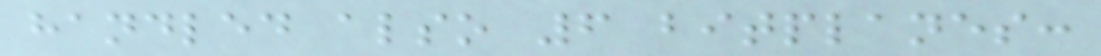handled also 6 bitplanes:
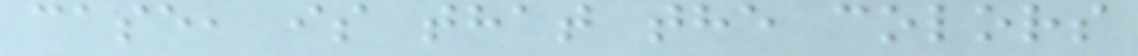case, is that the colors
